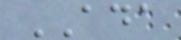ADA
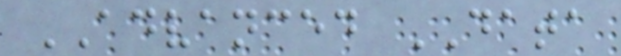ADVANCED DATA
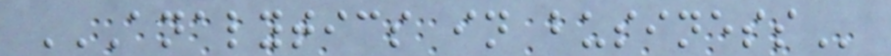ANALYTICS IN BUSINESS
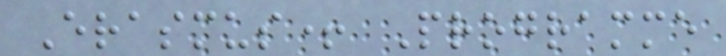Erasmus+ Programme
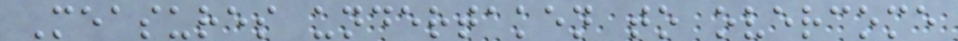Measures undertaken to overcome
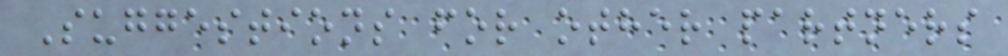Suggestions for other partners
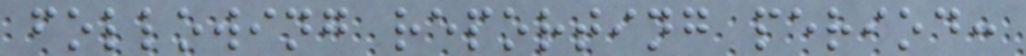following reporting period:
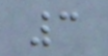3
